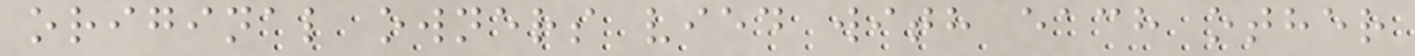original owners vied with each other
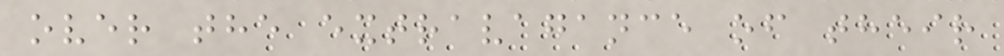over the extravagance of their
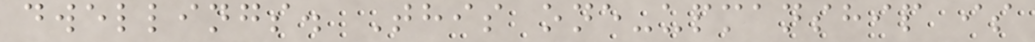dwellings. This one-upmanship is
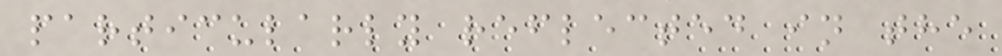particularly reflected in the
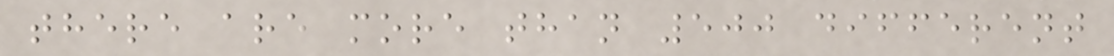there are more than 500 different
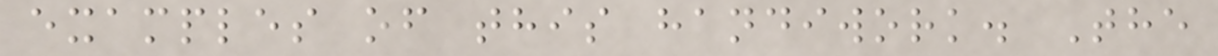examples of this handiwork. The
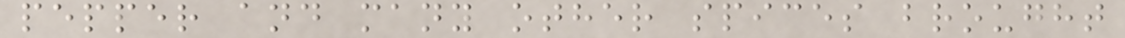pepper and many other spices brought
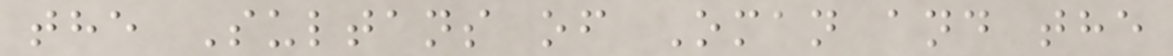the Sultans of Oman and the
